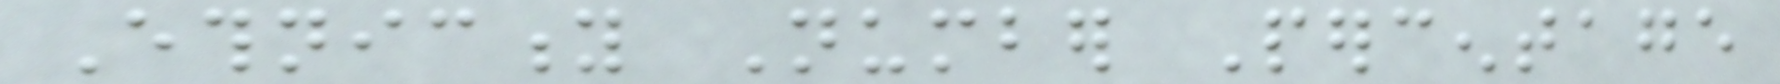Ethnicity Number Percentage
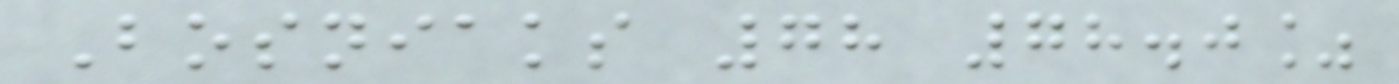Bosniaks 78 78.0%
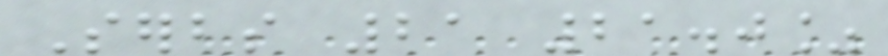Serbs 21 21.0%
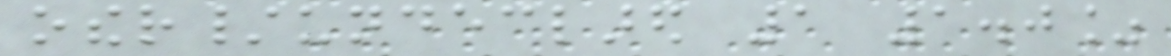other/undeclared 1 1.0%
